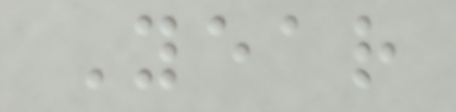Year
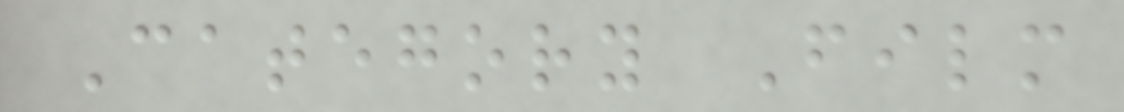Category Film
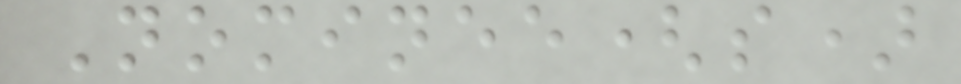Nominee(s)
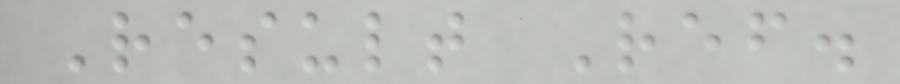Result Ref.
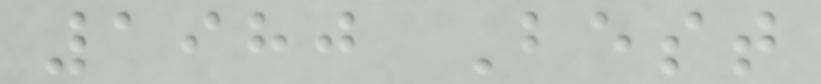1980 Best
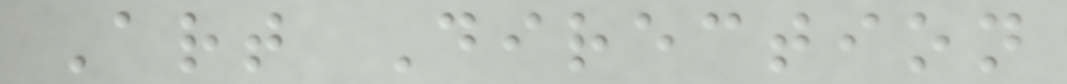Art Direction
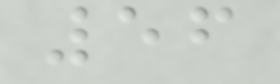56
